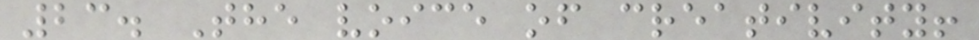23. The voice of creativity!
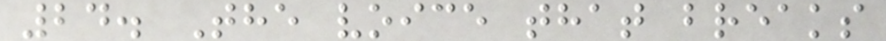24. The voice that breaks
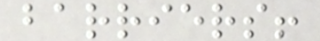barriers!
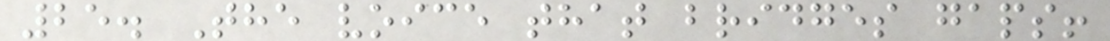25. The voice that bridges gaps!
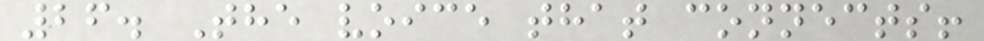26. The voice that connects!
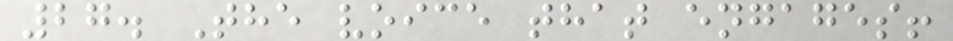27. The voice that engages!
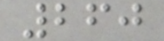260
